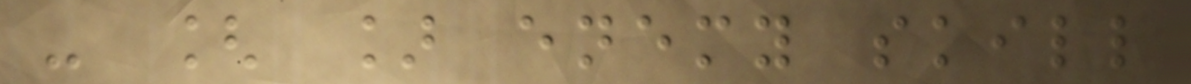- [ ] enemy skill
